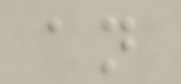an
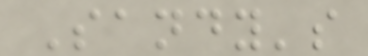Sandy's
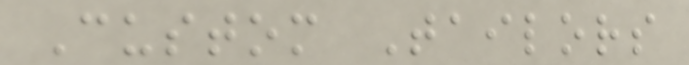Custom Tailors
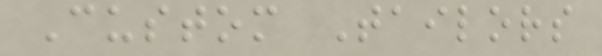Custom Tailors
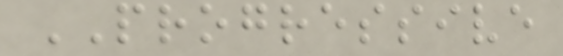PROGRESSIVE
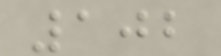102
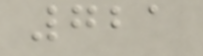721
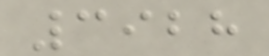3928
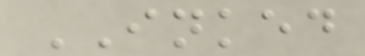INKED
